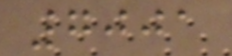7001
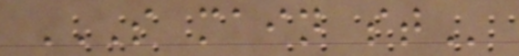S MAIN ST
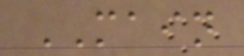MAIN
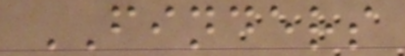FINDERS
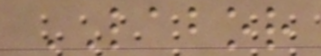LABOR
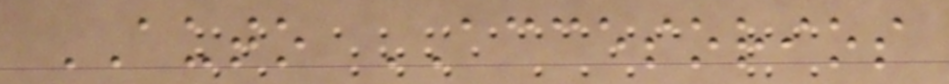AUTO ACCESORIOS
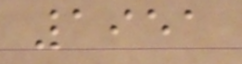1951
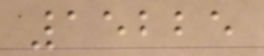15225
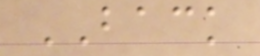BACK
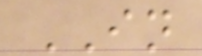IN
